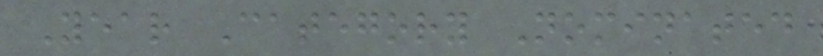Year Category Nominated
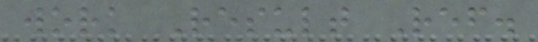work Result Ref.
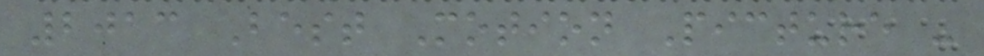2013 Best Motion Picture -
